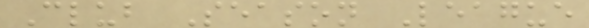Club Season League
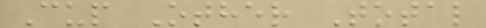Cup Other Total
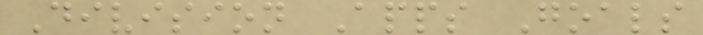Division Apps Goals
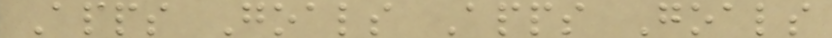Apps Goals Apps Goals
